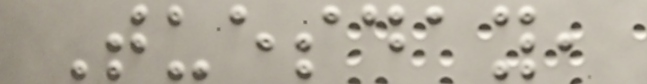Tuesday,
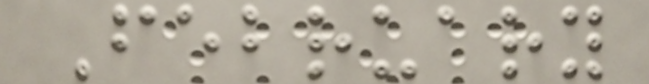February
